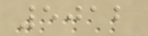5012
